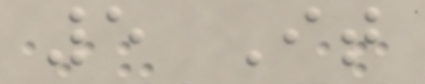5 It
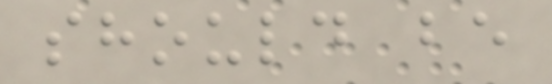should be
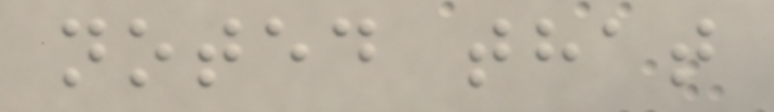noted that
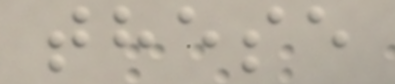these
